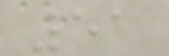51
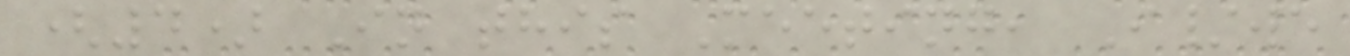(4) In this Meeting, I/we
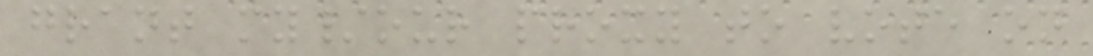grant my/our proxy to vote on
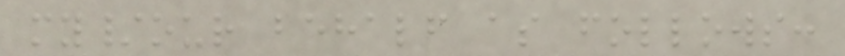my/our behalf as follows:
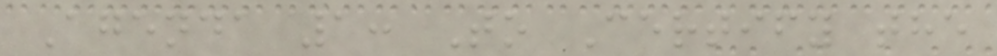Agenda 1: To Certify the
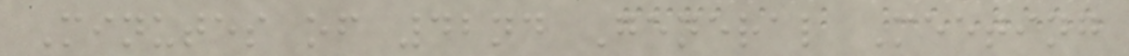Minutes of 42nd General Meeting
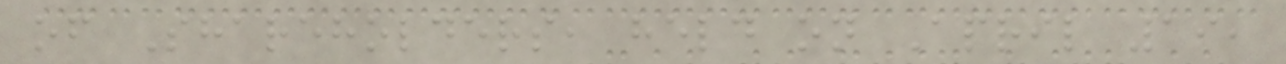of Shareholders, held on April 19,
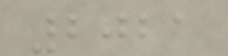2021
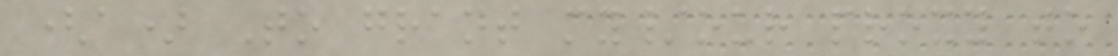(a) To grant my/our proxy to
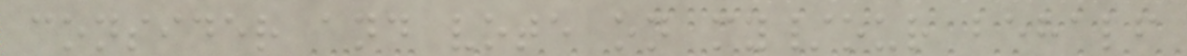consider and vote on my/our behalf
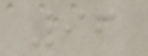96
